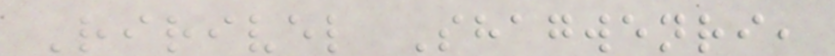Ririvel Shagwenri,
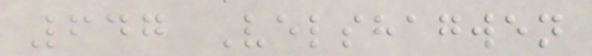647 Velshagwen
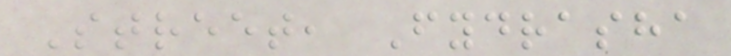Street, Fydrasha
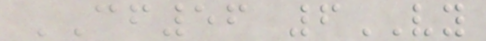CF56 6VY
